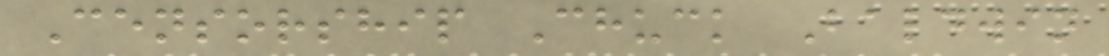Censorship Chuck Baldwin
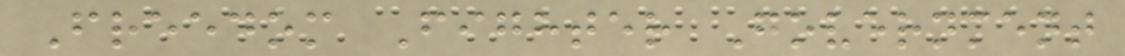Freedom Fighter Government
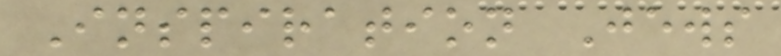Inspiration Jews
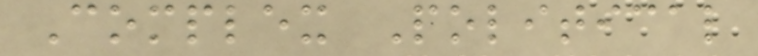Complex Political
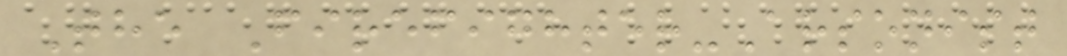The Firefighter-Arsonist
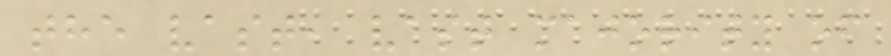the vast, vast majority of
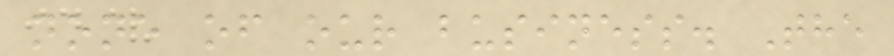none of our business. The
